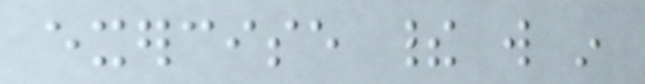exercise their will in
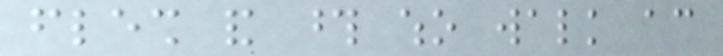flesh and those who walk according
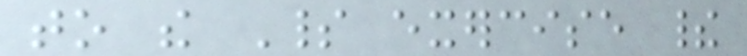to the Spirit exercise their
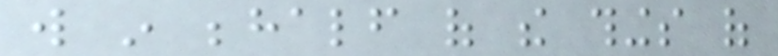will in behalf of the things of
